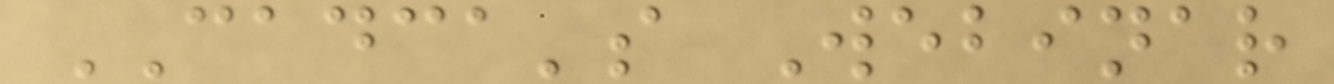CADCA's Webinar
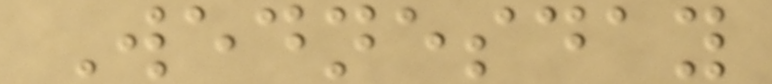Wednesday
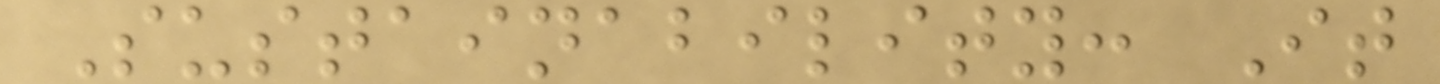Sustainability: It
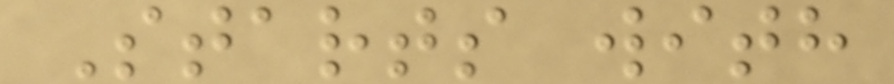Starts with
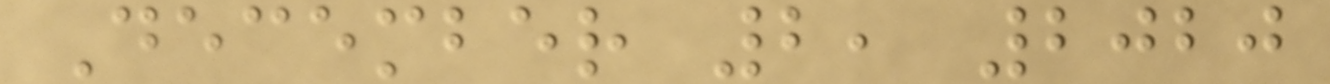December 2, 2020
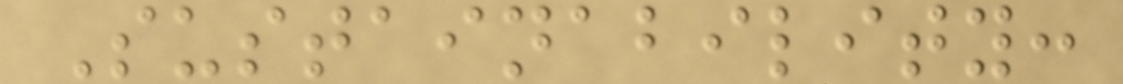Sustainability:
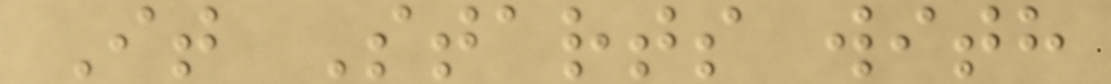It Starts with
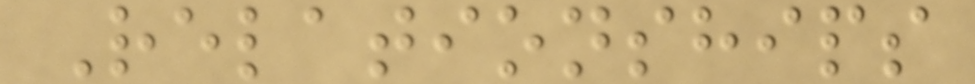Relationships
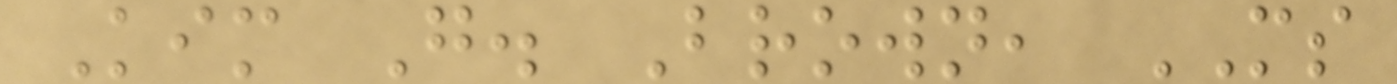Kim G. Brown, MS
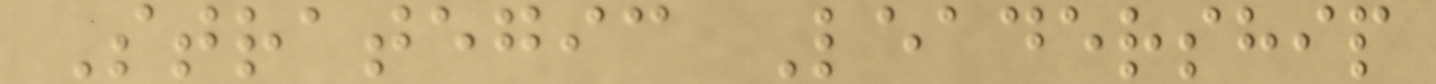Strategic Leadership
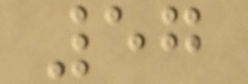57
